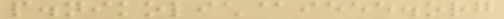p.nikolich@ieee.org
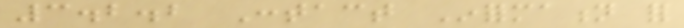3.2.2 Contact Information for
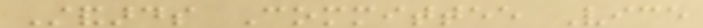Standards Committee Vice
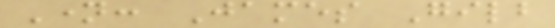Name: James Gilb
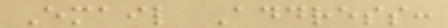Email Address:
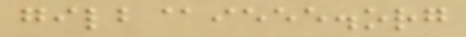gilb@ieee.org
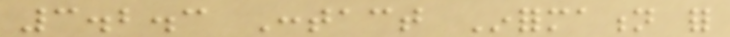3.2.3 Contact Information for
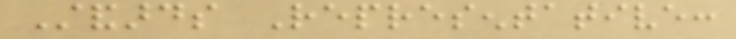Standards Representative:
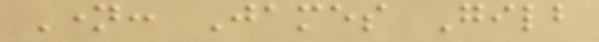Name: James Gilb
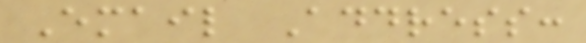Email Address:
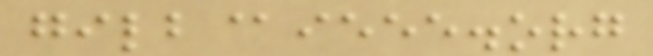gilb@ieee.org
